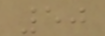50
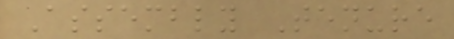Assembly Tenure
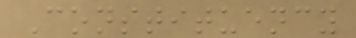Constituency
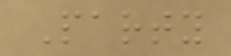Party
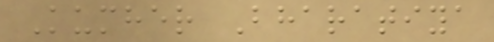Kumher Bharatiya
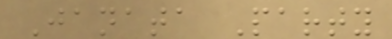Janata Party
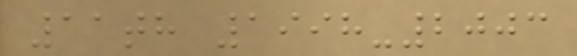11th 1998-2003
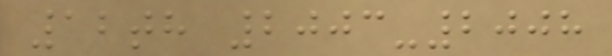12th 2003-2008
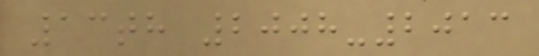13th 2008-2013
